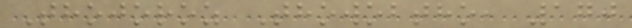Thojoroz Thowobtho, 170
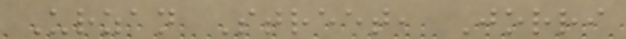Urzan Street, Jorri
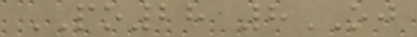PO28 8OJ
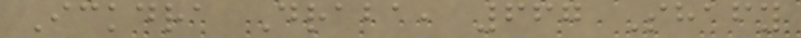Ickdra Draba, 667 Shafy
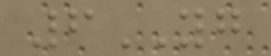6YG
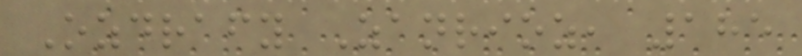Ozdrafy Zanrioz, 185
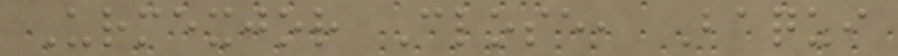Urmexjor Close, Baqui
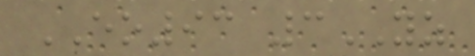EO93 3YZ
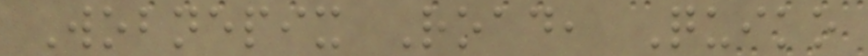Wobnepix Road, Quiko
